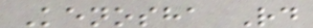Kenosha Rd
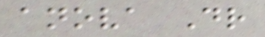anova Dr
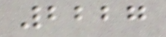2227
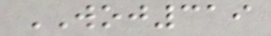WOJ319
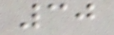30
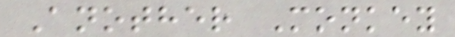Another Monkey
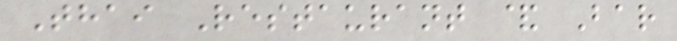Thai Restaurant & Bar
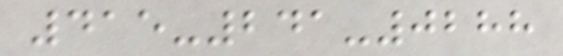415-241-0288
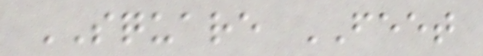SQUARE FEET
